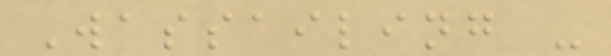Wassailing -
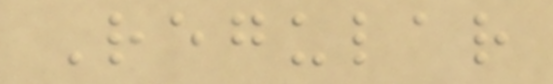Regular
